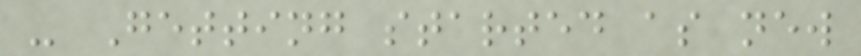- Getting started as new
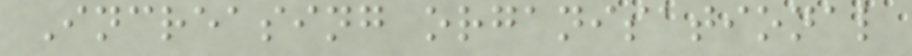Increasing organisational
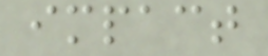impact
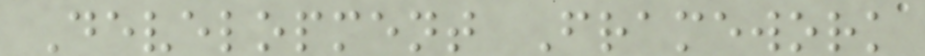Development Framework
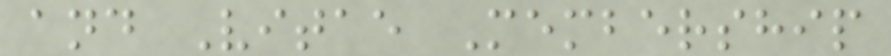and Vitae Membership
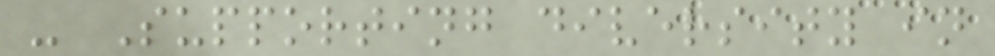- Supporting diversity in
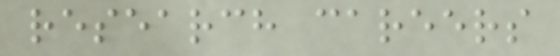research careers
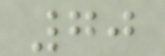70
